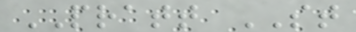PRATT ST
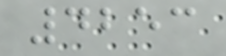4253
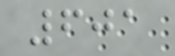601
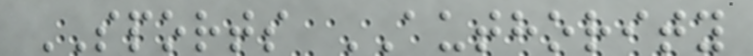SPORTS AUTHORITY
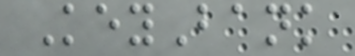KeyBank
